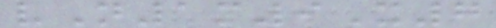vN1m9X7
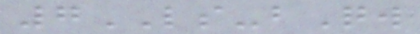7LS-bQw
